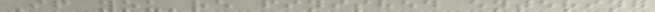If you're finished entering
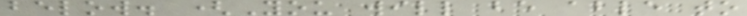below. (You will be able to
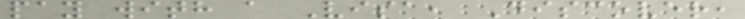pay with a Visa, Discover,
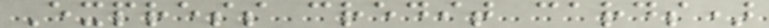Express credit cards)
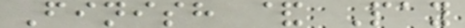Finish & Pay
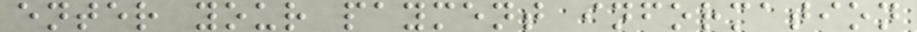enter your payment information
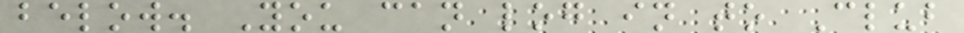below. You can log in to Club
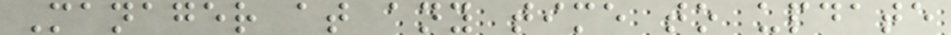Manager at any time to update
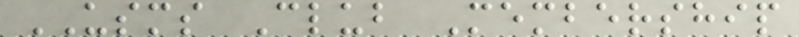USMS Club Membership
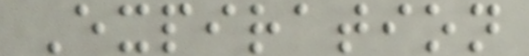Expiration
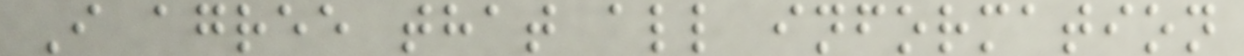I agree that all information
